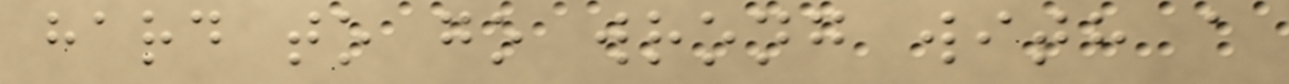hard to go wrong with a
